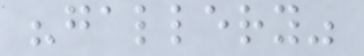"gallery"
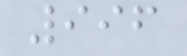996
